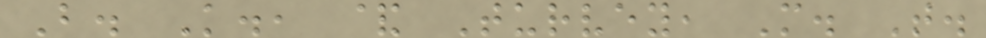B. K., & Turvey, M. T.
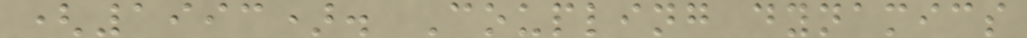(1993). Coupling dynamics
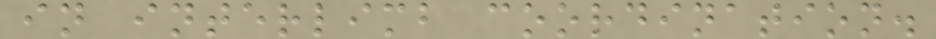in interlimb coordination.
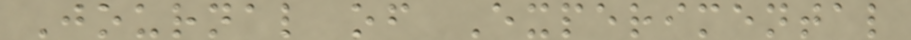Journal of Experimental
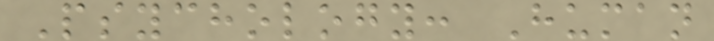Psychology: Human
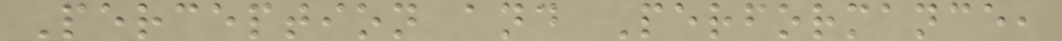Perception and Performance,
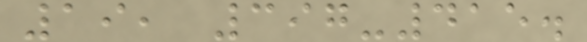19, 397-415.
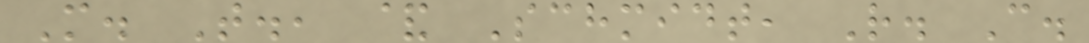M. T., & Schmidt, R. C.
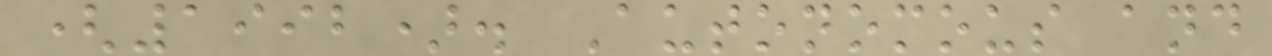(1992). Autonomous and
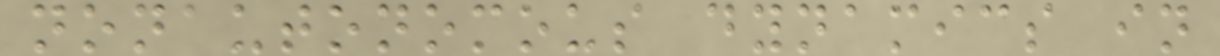nonautonomous dynamics in
